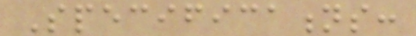Specifications:
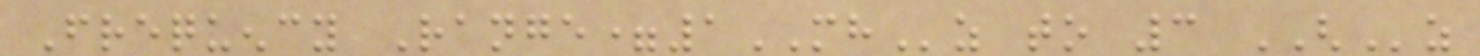Frequency Range=1MHz to 3 GHz
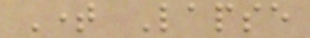Time Lapse
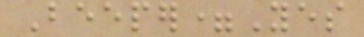Beeper=Yes
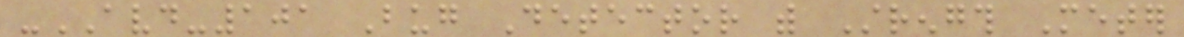-AVD-101 Bug Detector with Strength Meter
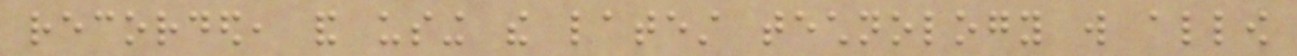recorded, and using the latest technology will allow
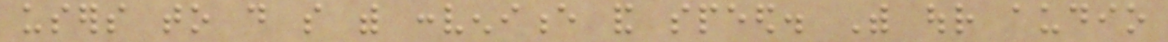users to do so with convenience and speed. With our audio
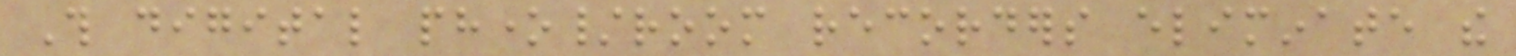This digital phone/room recorders eliminate the
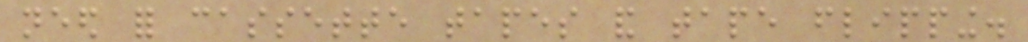need for cassette tapes and tape flipping.
